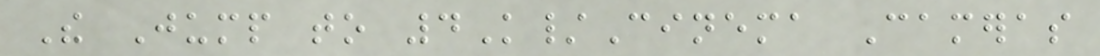The Jump to 4K/Cinema Cameras
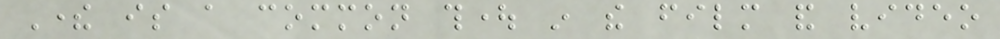There is a common thought in the film and video
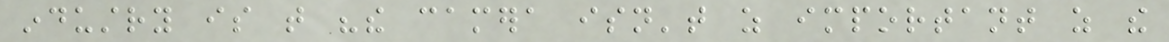industry is that "the camera isn't as important as the
